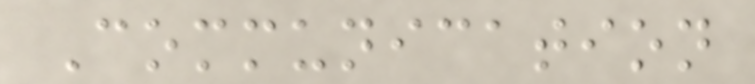Communication
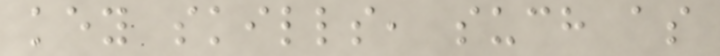key skills, such as
